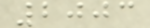2003
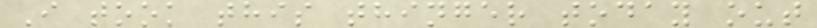I took this thinger today out
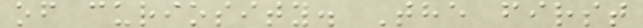of curiosity. The first
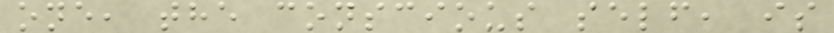one, the conscious self, is
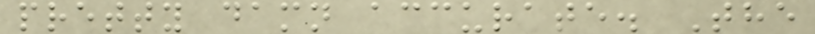pretty damn accurate. The
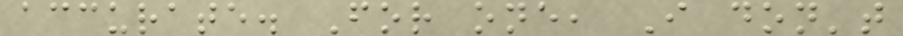accurate. For one, I don't
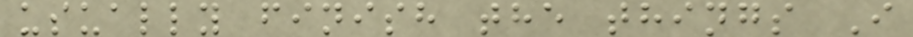usually finish the things I
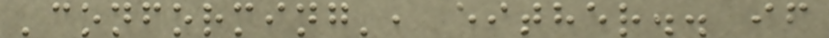'conforming', either.. if
